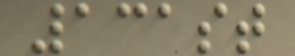131st
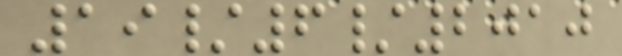19/6/2010
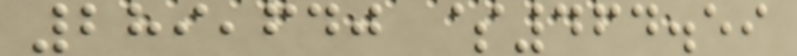289,640 $464.59
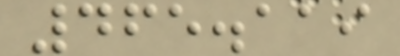465.119
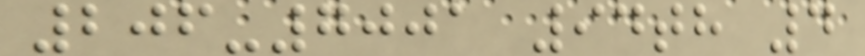206-7001 94th 4
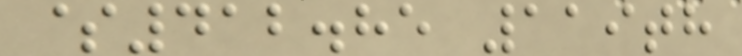$412.85 119th
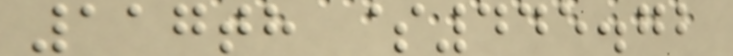117th $445.72
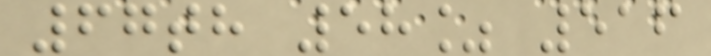67th 58% 516
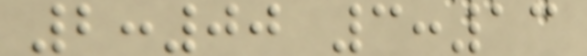2:00 3:13
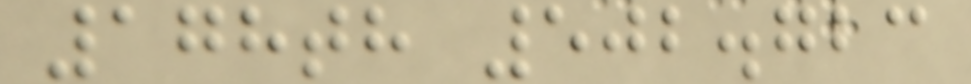178th 502.723
